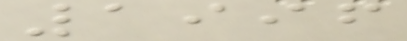1996
